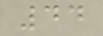44
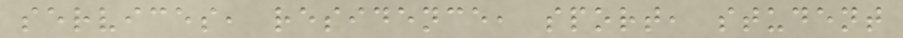services, residence, sport, student
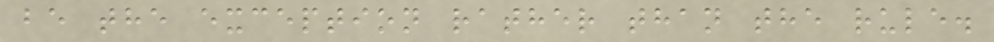be the exception rather than the rule.
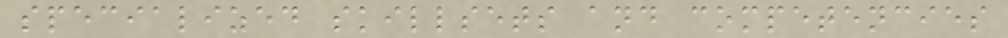specialized skillsets and competencies
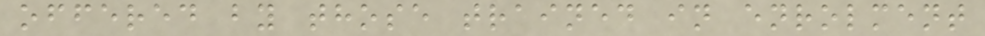offered by those trained in enrolment
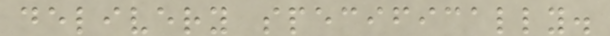delivery specifically.
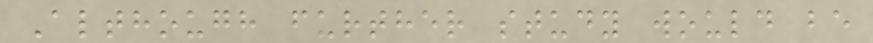Although further study would be
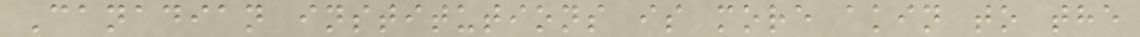Canadian institutions is more akin to the
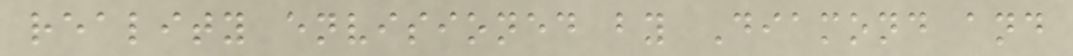reality envisioned by Diamond and
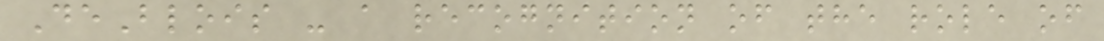DeBlois - a recognition of the role of
